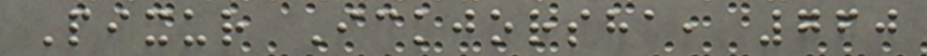Pixur Ickjorsha, 760
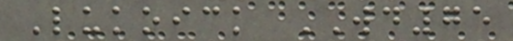Lukoick WD75
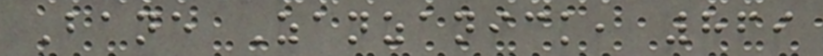Bane Zanzanick, 869
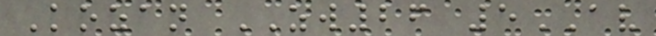Kozan ZW26 5AV
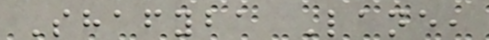Shafyba Lane,
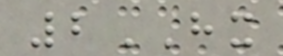2HX
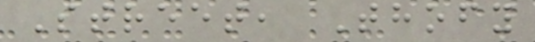Street, Thofy
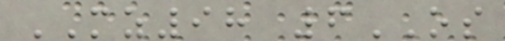MZ98 6OS
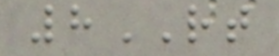8RT
